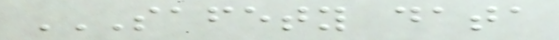SAFETY DATA
